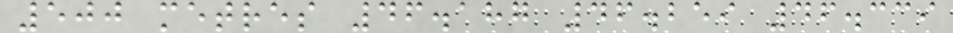500 metres 46.187 46.259 46.339
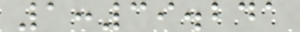1:39.241
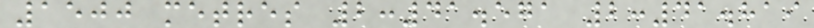1500 metres 2:41.571 2:41.819
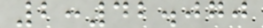2:42.070
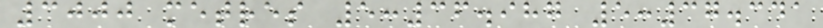3000 metres 5:36.987 5:37.341
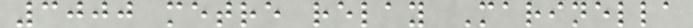3000 metre relay Marinella
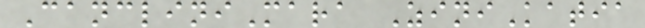CancliniMara ZiniKatia
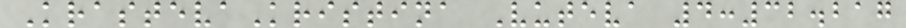KrastevaKristina Vuteva 4:32.217
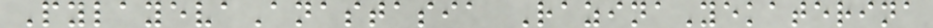PylayevaAnastasia RazinaYekaterina
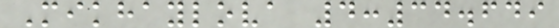Mikhaylova 4:34.649
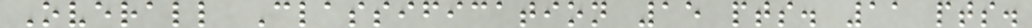Overall Classification 15 pts. 11 pts.
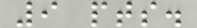9 pts.
